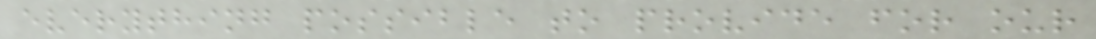everything possible to provide for our
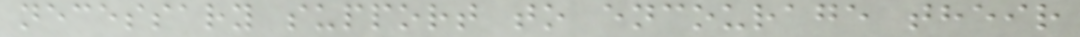necessary support to encourage their
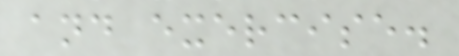and exercise.
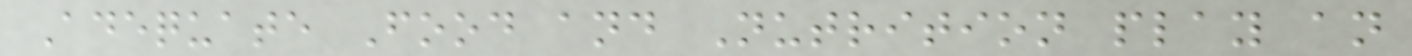Adequate Food and Nutrition play an
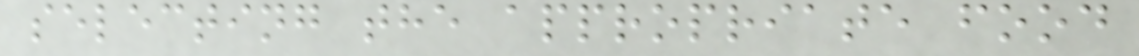selecting the appropriate food
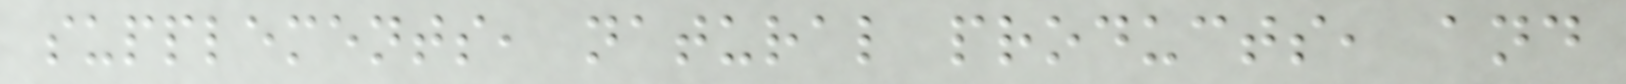supplements, natural products, and
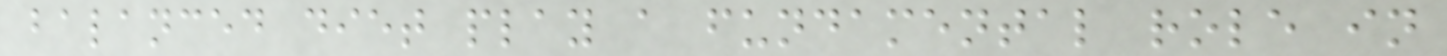balanced diet play a fundamental role in
